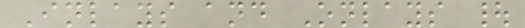Inlays and Onlays |
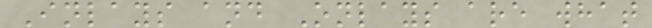Inlays and Onlays are what
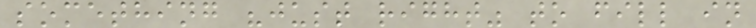something "just right" to fill in
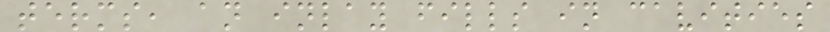terms, an inlay fills in cavities
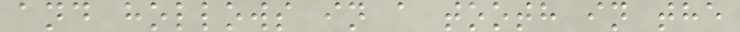and hollows in a tooth in the
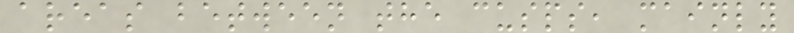areas between the cusps, mainly
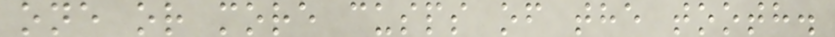one or more cusps of the tooth.
